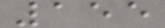155
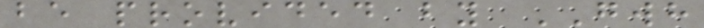be provided by GWH
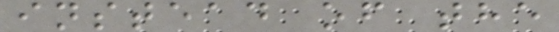instead of the
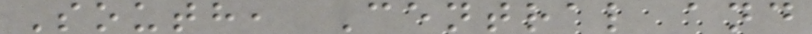South, Central and
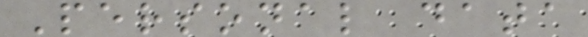Personal data
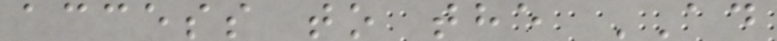access to the AD
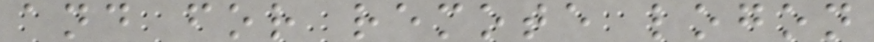and for remote logon
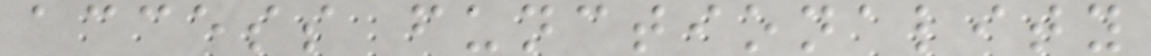access functionality
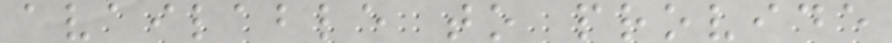available to provide
